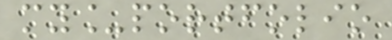my_portfolio
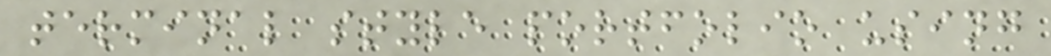terminal style portfolio using
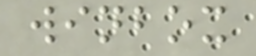winbox
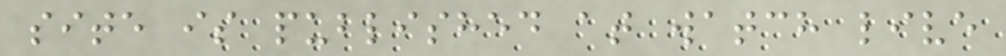site is published at watch live
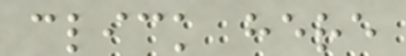click here
